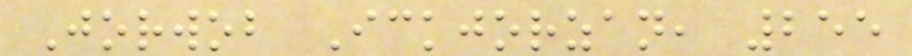Jorwob Ickjorzan, 255
